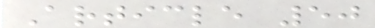Article 50
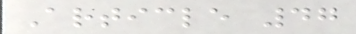Article 47
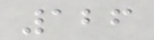126
